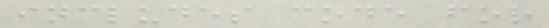includes code for
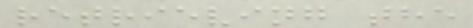retrieving the
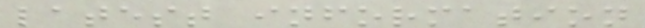latest information
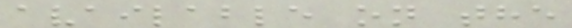available on the
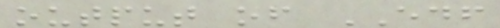output of EDF
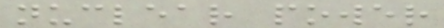nuclear power
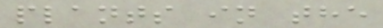plants in the
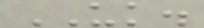UK.
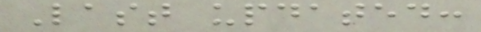Last updated:
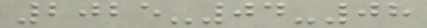2025-04-08
